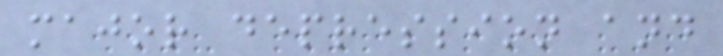major depression and
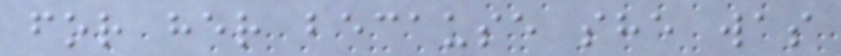for her because she was
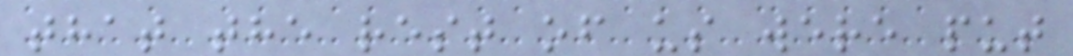that the rest of us were put
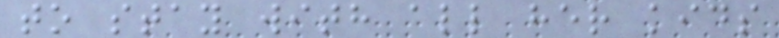to stay with all her kids
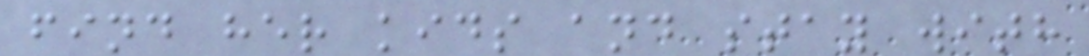find her kids and stay with
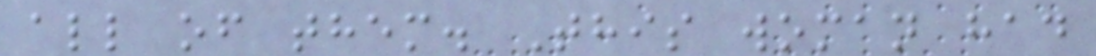all of them. This woman had
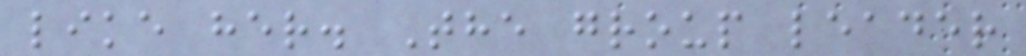like her. The group leader
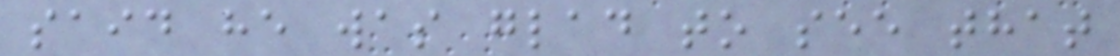said he was glad to see that
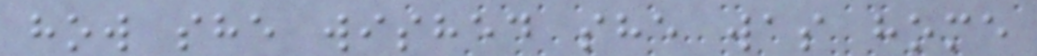how she wished she was home
